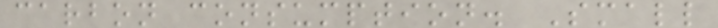carbon consumption. Small
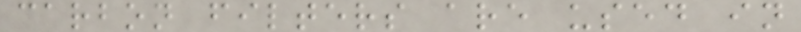carbon filters are used in
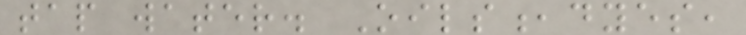tap water. Oils,dyes,
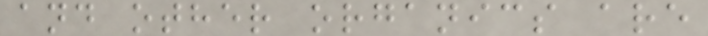and other organics are
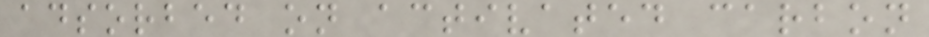adsorbed on activated carbon
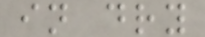in dry
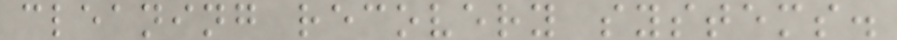cleaning recovery systems.
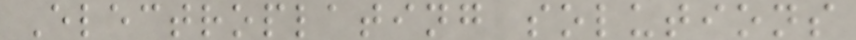Electroplating solutions
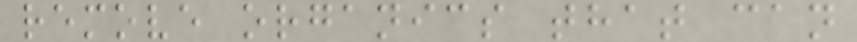remove organics that can
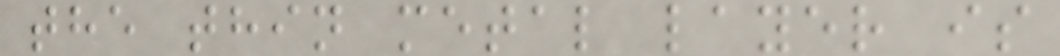the thin metal layer is
